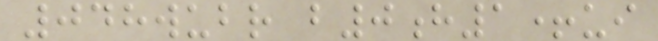048wubr b0h1+ui
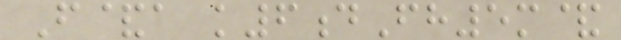F&a k6dFh5m&
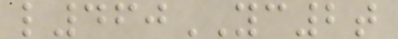l460YC2t
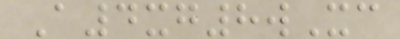A4xg8wXc
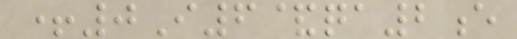+0I6&qa2e
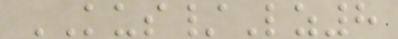KUS/Lz8
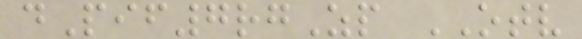dPif7rgZp OTV
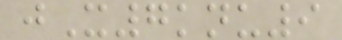jX7knu9
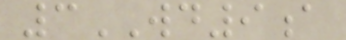3WD9a
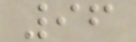96
